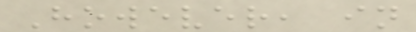However, in
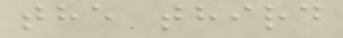the third
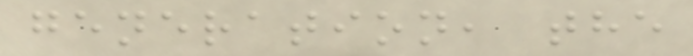generation, the
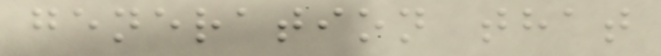generation that
